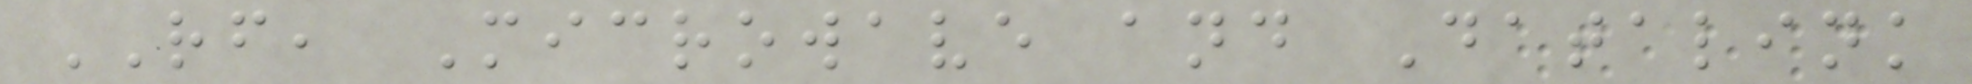RF, Microwave and Datalink
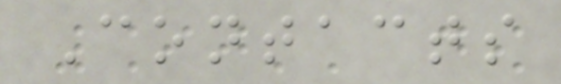Contacts
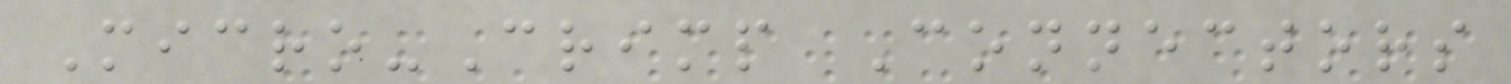Micro-Crimp Connectors
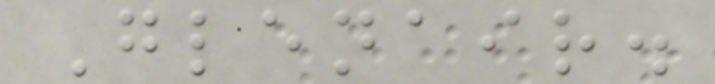Glenair.
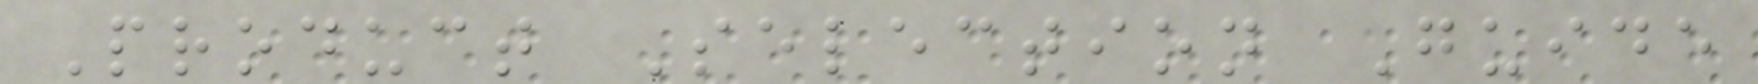Product Selection Guide
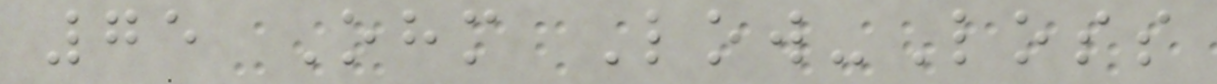75 Ohm Low-Loss
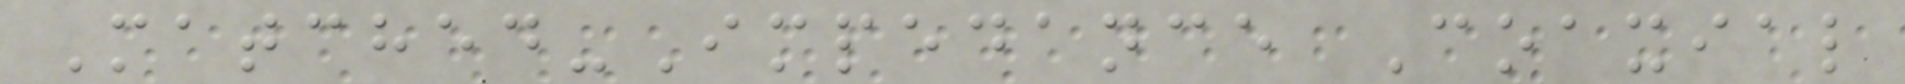Matched-Impedance Coaxial
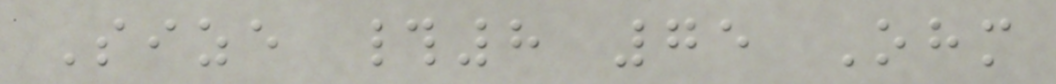Size #8 75 Ohm
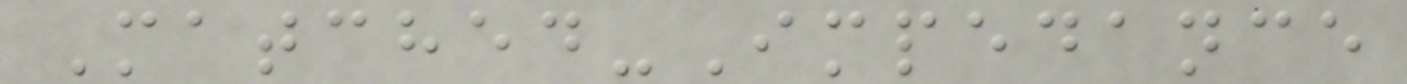Matched-Impedance
